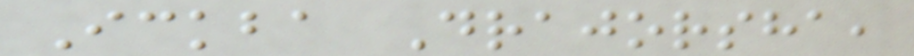Ickba Drajorsha,
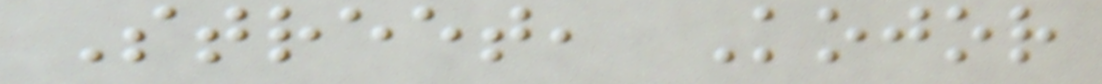Street, Kojor
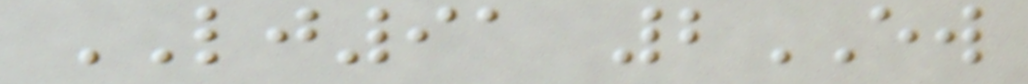LJ91 2EW
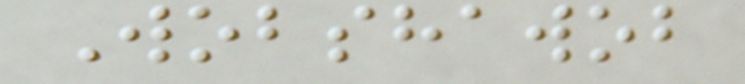Wobshawob
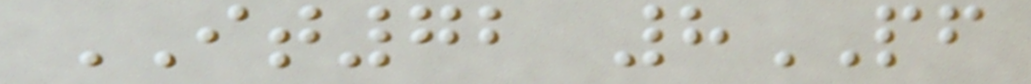IT72 8PF
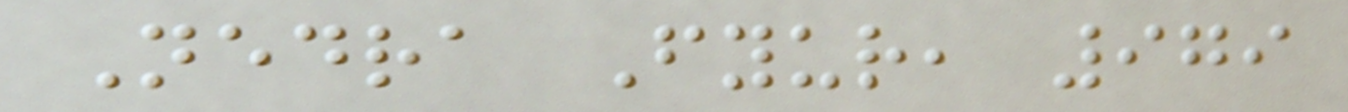Nedra Fyur, 979
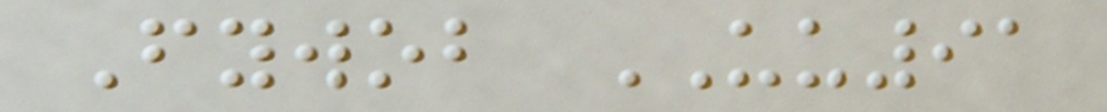Fywob UU91
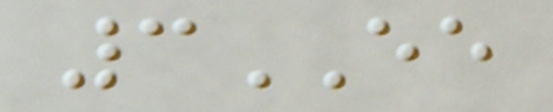3EE
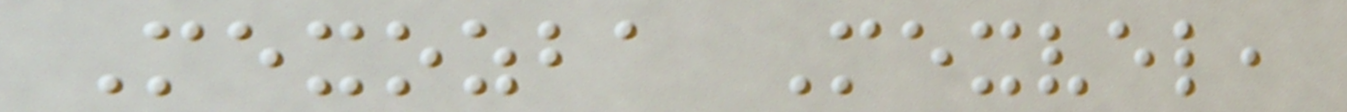Mexozba Mexvel,
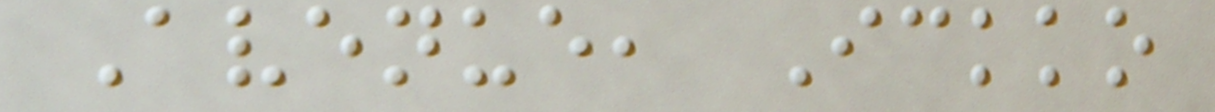Avenue, Ickko
